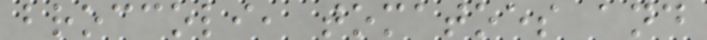broccoli, tomatoes and
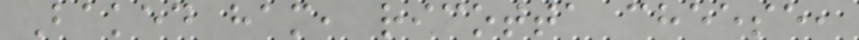Baked ham, ricotta cheese,
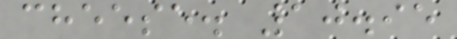cheese. 10.95
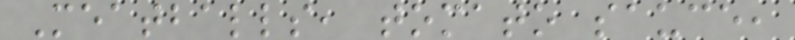Meatballs, tomato sauce,
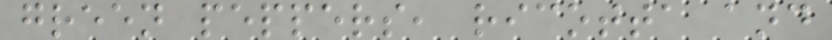green peppers, ricotta and
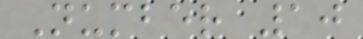Number 10
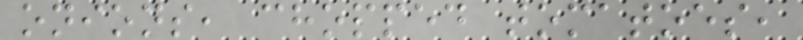onions, chopped tomatoes,
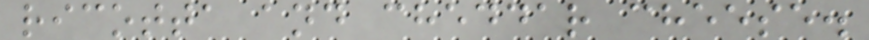ricotta and cheddar cheese.
